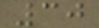30
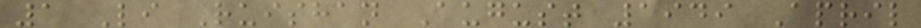1 Li Ruishan August 1949 April
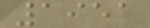1951
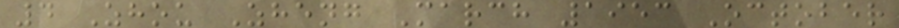4 Zhou Zheng March 1953 October
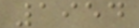1954
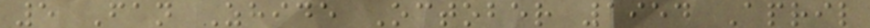5 Fan Zhide October 1954 April
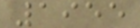1955
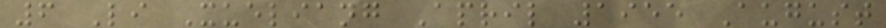6 Li Xueliang April 1955 August
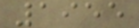1955
